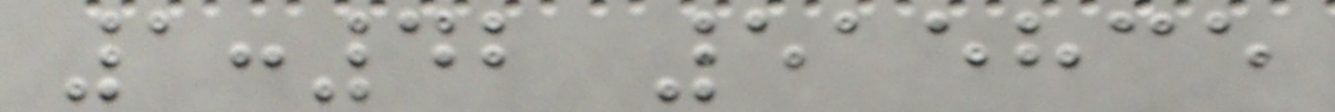1:42 515835
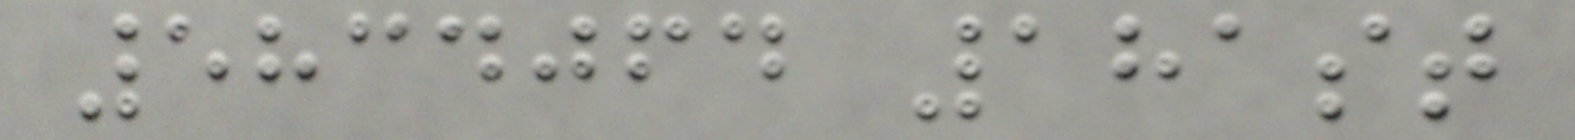5834064 181st
